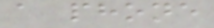a phone
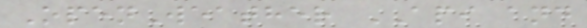OpenWeather API and
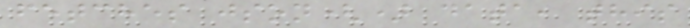fetches json() data, this
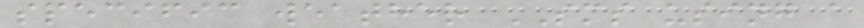specific weather SMS using a
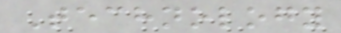Technology
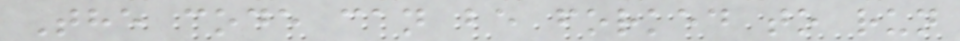The code can be forked to run
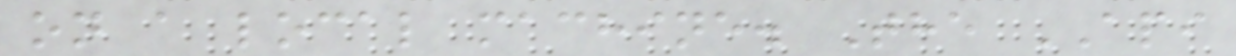on a local machine. The API
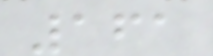161
